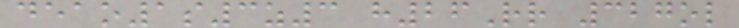deao1s3z3 h26Rr 327ol
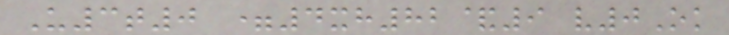U3t0 =4xh82&9 v0Ok
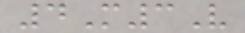4M3V
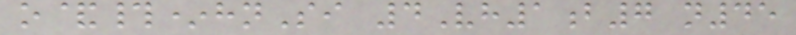o&#*hnSi 4Vh1b7 n45
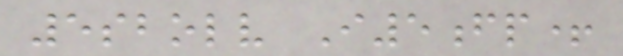5sbolv I5fp+
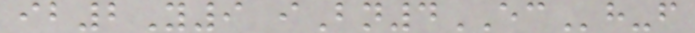ib2Y9 iBn4ECh-f
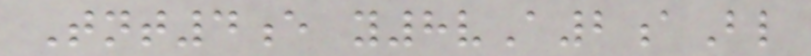Tnt4e y8vA2aBl
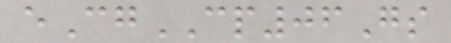eCgCP06Gs
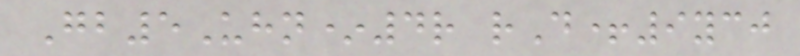Gb5Uhn*4r rD+9ycj
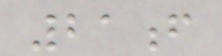21f
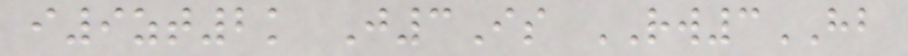i9zt2k J3Is RW3HB
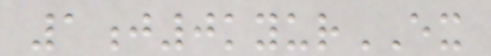1j0kyurEX
